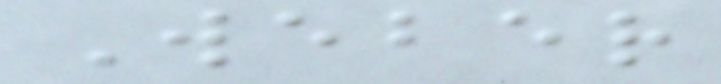Weber
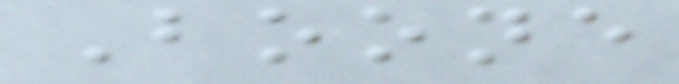Boone
